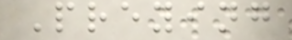Preying
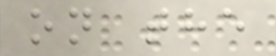on the
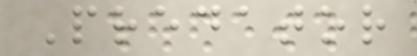Predator
